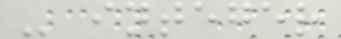- integer
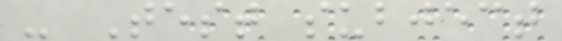- Test subject
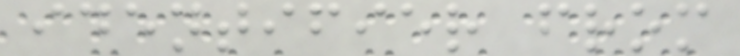identifier from
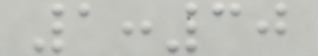1:30
